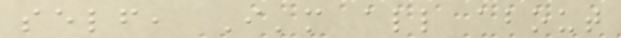self, I'm all about
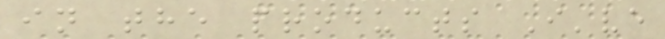in the products I've
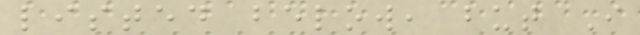listed below, but I
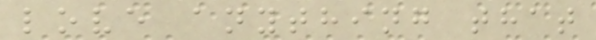love anything that
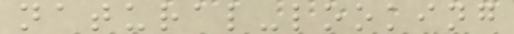natural-looking
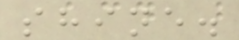shine.
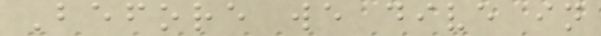Before we dive in
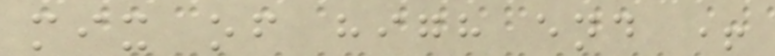mix of high end +
